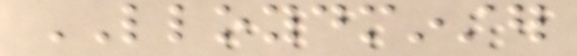LLOYDMINSTER
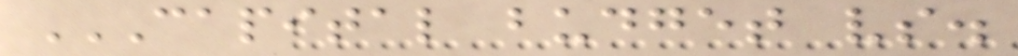CAPITAL BUDGET VS.
